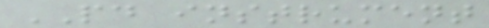PD instrument
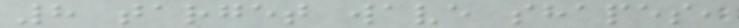8 target wave shapes,
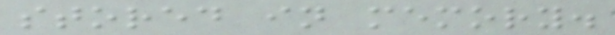stored in memory.
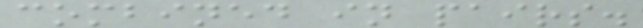combined in pairs.
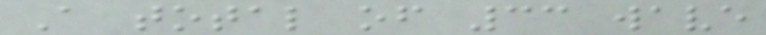A total of 33 wave
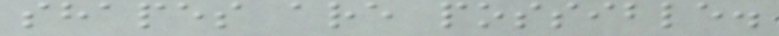shapes are possible.
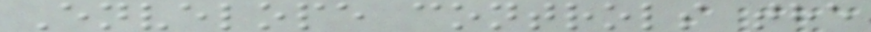Envelope controls the
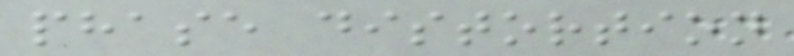phase distortion
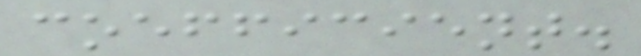coefficient.
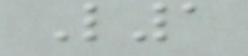L1
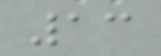13
